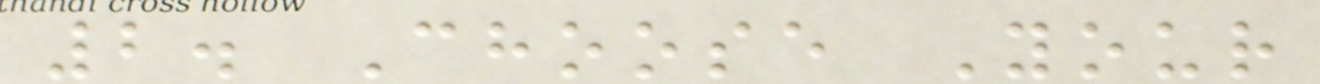2. Choose Your
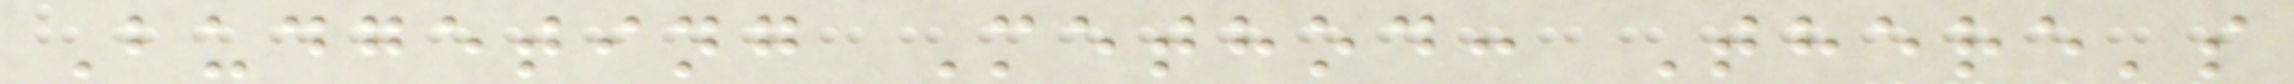Budgeting Method: There's
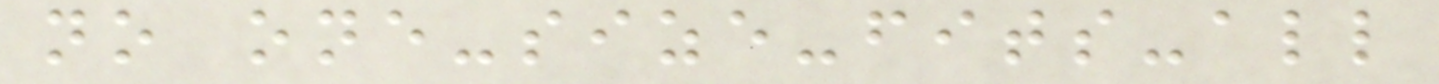no one-size-fits-all
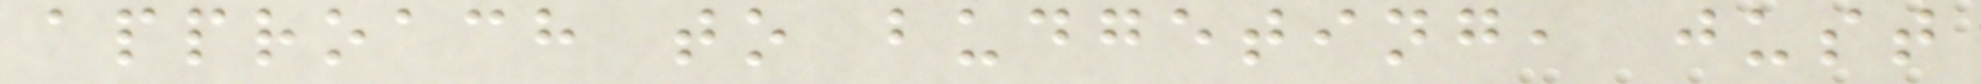approach to budgeting, just
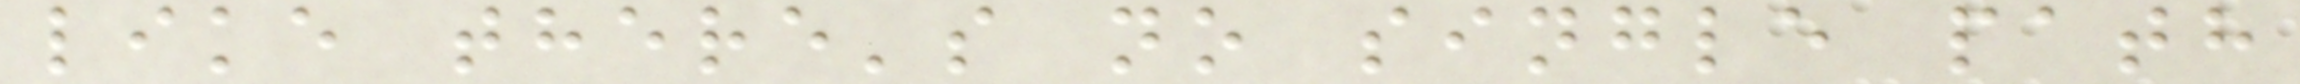like there's no single path
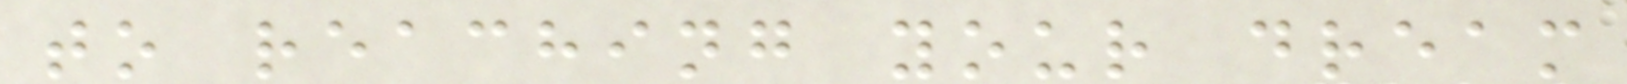to reaching your dream
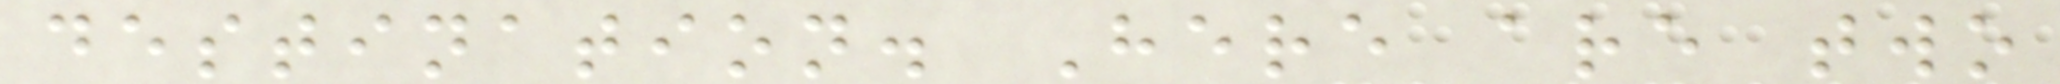destination. Here are two
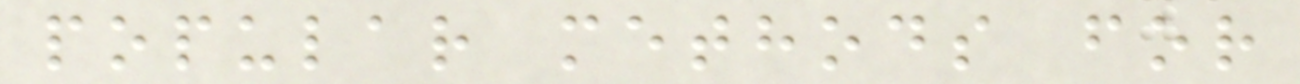popular methods for
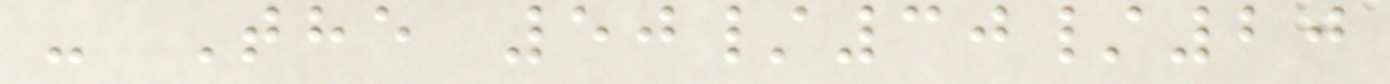- The 50/30/20
